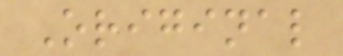Original
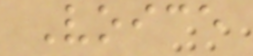Voice
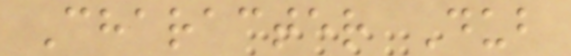Character Dub
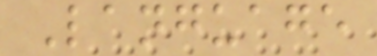Language
